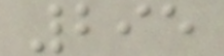295
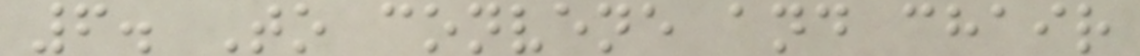6. To convene and chair
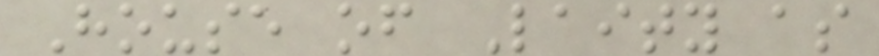House of Laity as
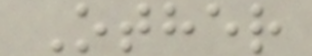Other
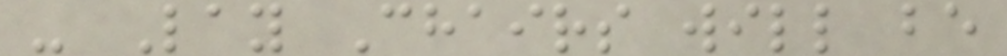- Lay Chairs will be
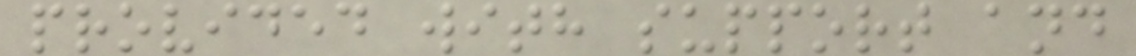provided with support and
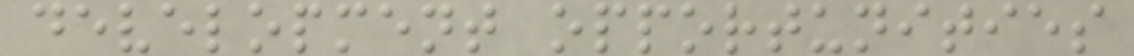development opportunities
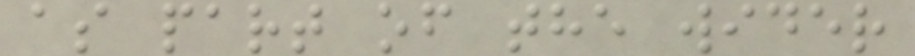as part of the wider
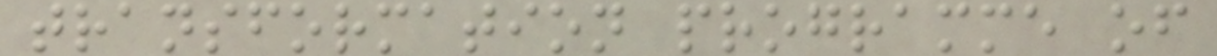transformation programme of
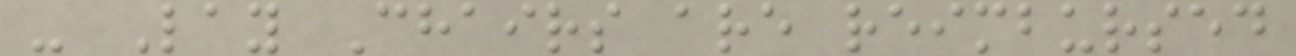- Lay Chairs are reimbursed
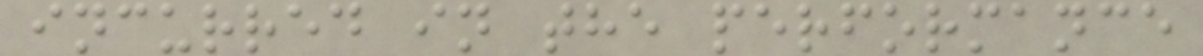incurred in the performance
